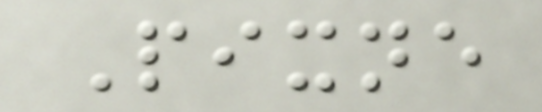Pixne
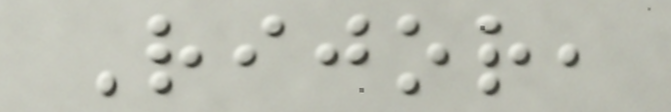Rijor,
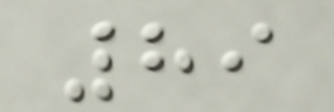89
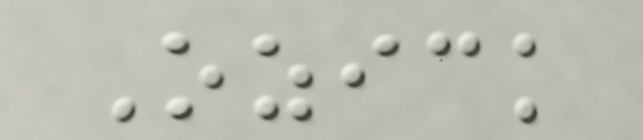Ozick
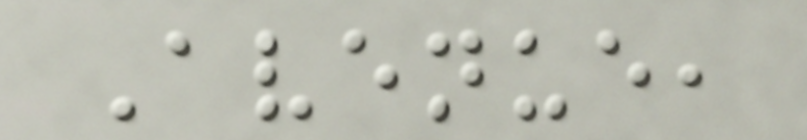Avenue,
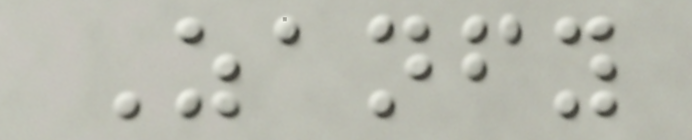Zanfy
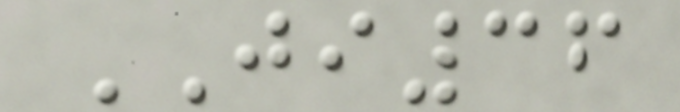JI36
